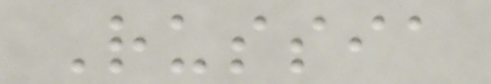Russia
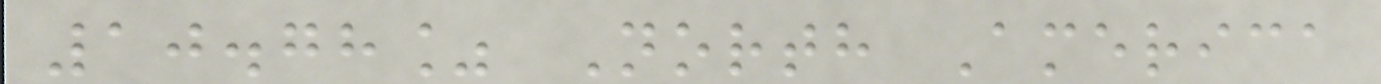10.78% North America
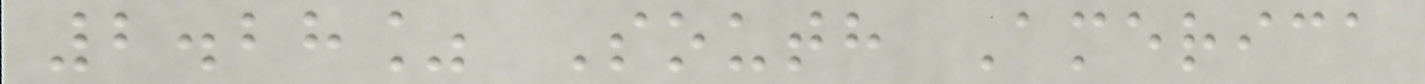2.28% South America
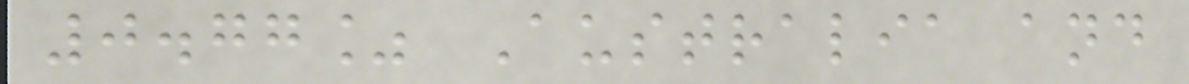0.77% Australia and
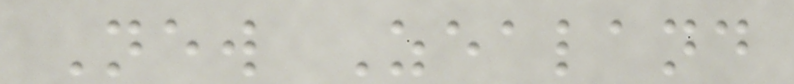New Zealand
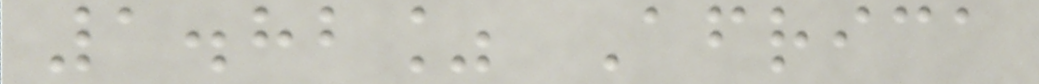1.82% Africa
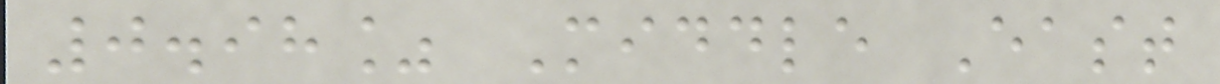0.98% Middle East
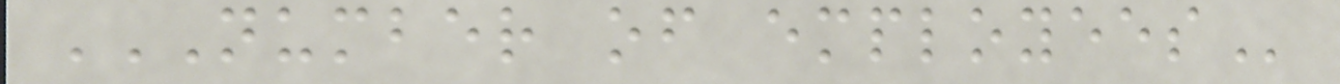NUMBER OF EMPLOYEES
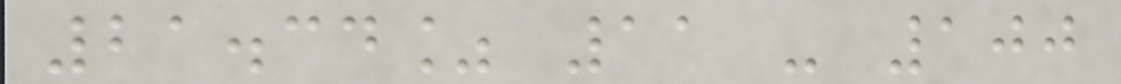21.34% 11 - 100
